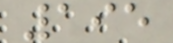195
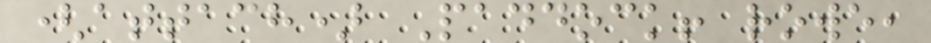(attach) Paddock! rowe,
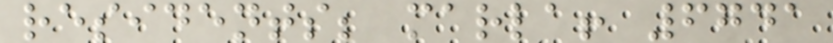residents; marla! 6741
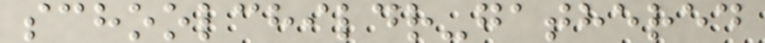schoolchildr-gathered
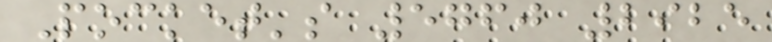Pocket's 5760 2925
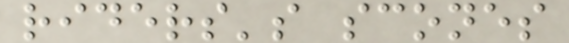riders's scones
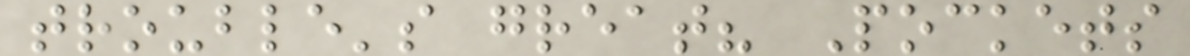trouble's great? Pockets
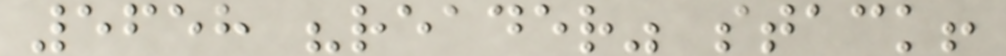5658 "reader" stack!
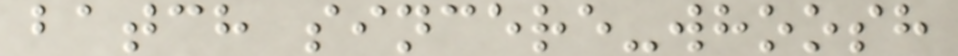batch sincere-whoosh
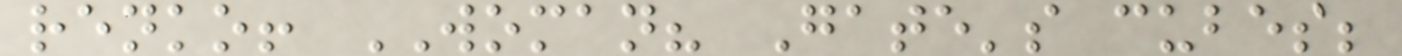renko! WOMAN? Gate's cubes;
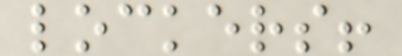lockers!
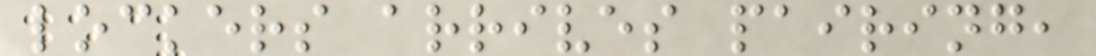lockers arrives pairing,
